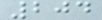204
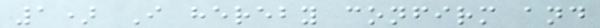1) I hereby confirm and
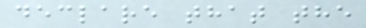declare that the
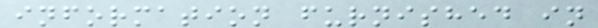information furnished in
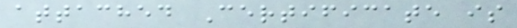attached Certificate is
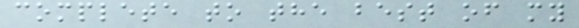complete to the best of my
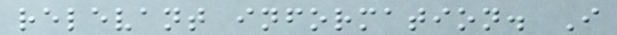relevant information. I
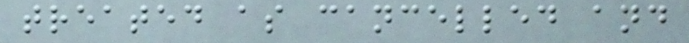treated as cancelled and
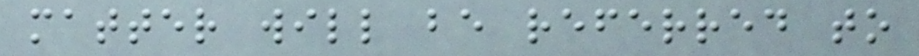matter will be referred to
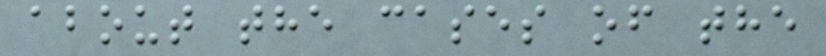about the cases of the
